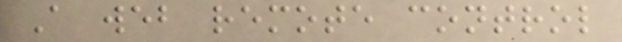A web remote control
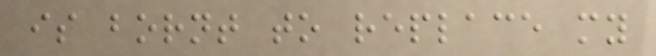is bornt to replace my
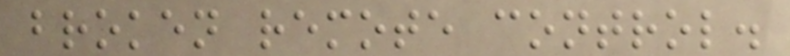broken remote control.
